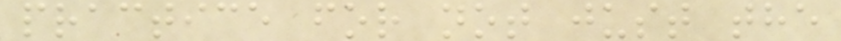practice for not just the
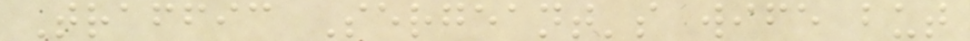Traffic Sergeant's wife but
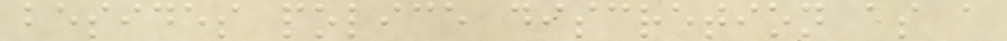besides police discretion as a
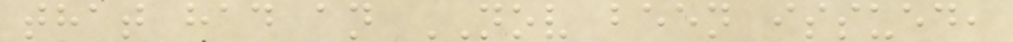that had an NOV been issued,
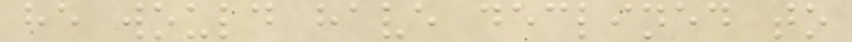he would have declined to
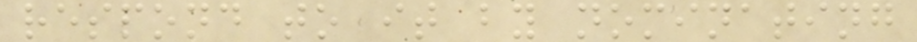respond to it by nominating
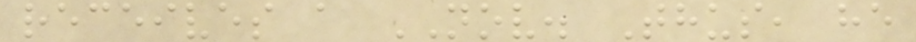receives a NOV. Thus, he
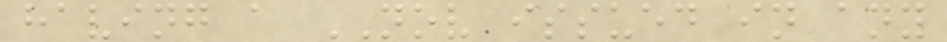having a NOV issued in any
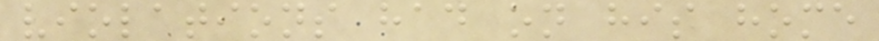violations had on his home
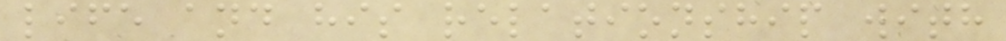life and his relationship with
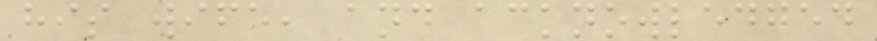his wife, and acknowledged
